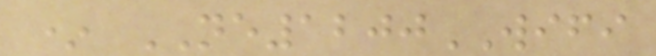* NE1200WIFI
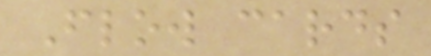Flow cards
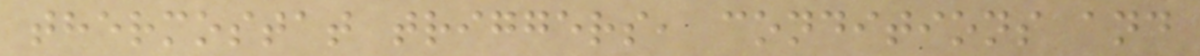thermostat triggers, conditions and
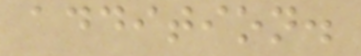addition.
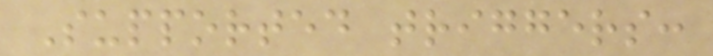Supported triggers:
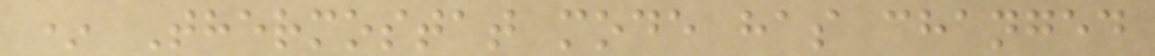* Thermostat mode has changed
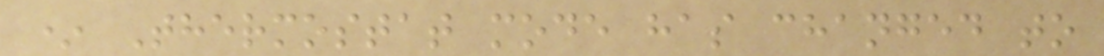* Thermostat mode has changed to
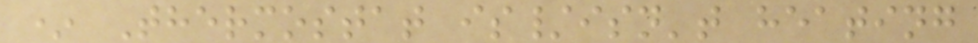* Thermostat is/isn't heating
